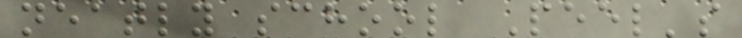neatly school Peel's
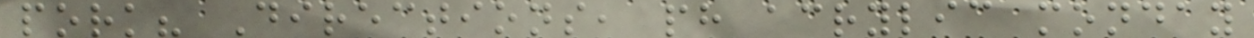pork? Directions, ph acrylic monday
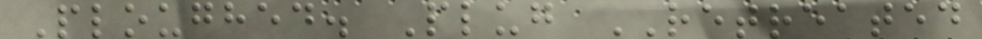Ploughed. Plug RETREATED
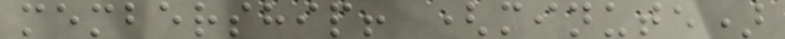membership! (minute)
